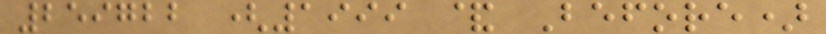259722 (1999 & Before)
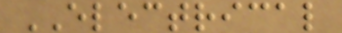ELECTRICAL
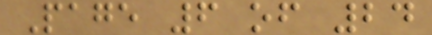Page 6 of 24
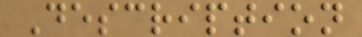Description
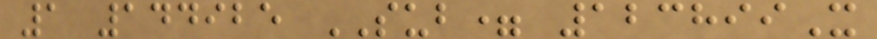1 144925 SUB= 123899X
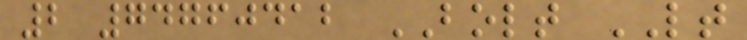2 74760412 BOLT LT
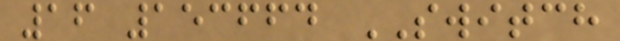16 153664 SWITCH
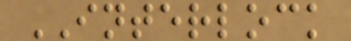INTERLOCK
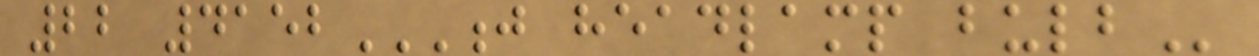22 4152J HEADLAMP BULB
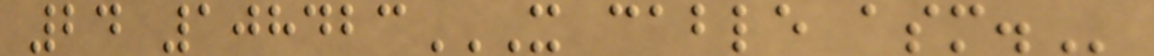24 108423X CABLE ASM.
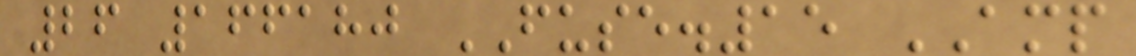26 166180 FUSE.15 AMP
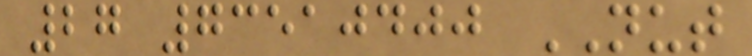27 73510400 NUT
